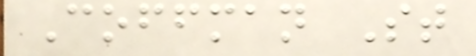Coffman St
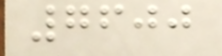7600
